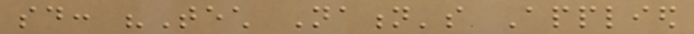said: "Tech Nation's Applied
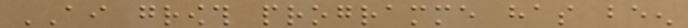AI growth programme has been
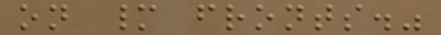on many fronts."
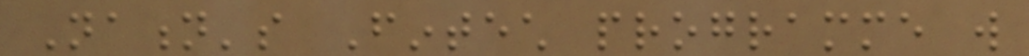Nation's Fintech programme will
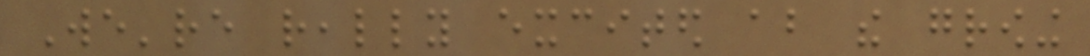We're really excited about the growing
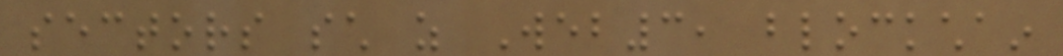sectors such as Web3, blockchain
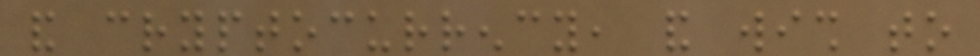and cryptocurrency, and wish to
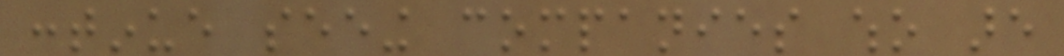continue seeing companies who are
